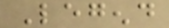Legend
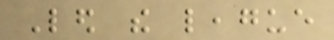Led the league
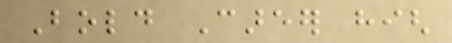Bold Career high
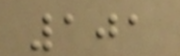101
